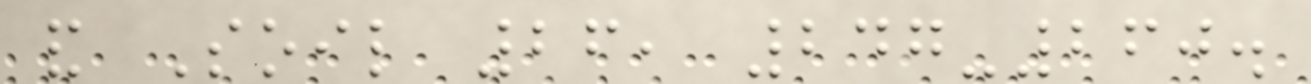and Soil 26, 247-260.
